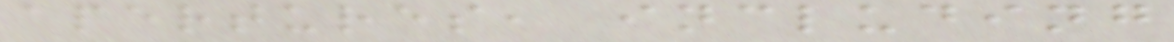apertures, including
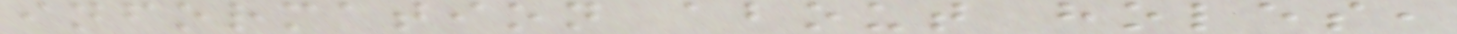information about holes,
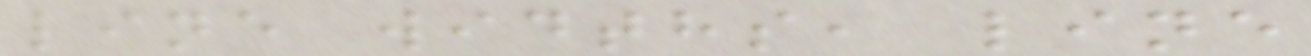line widths, line
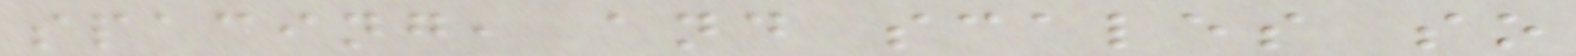spacing, and scales so
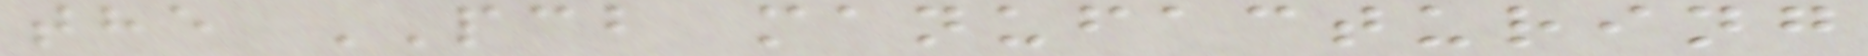the PCB manufacturing
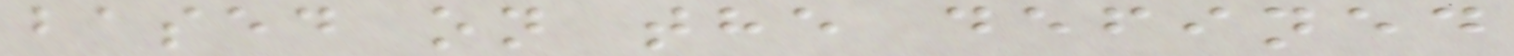based on the defined
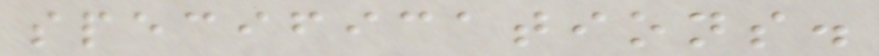specifications.
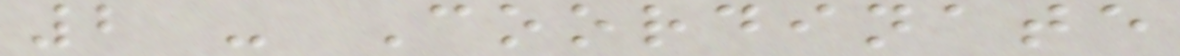2 - Coordinate
